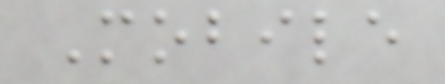Mobile
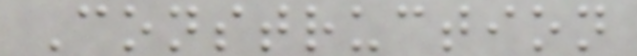Construction
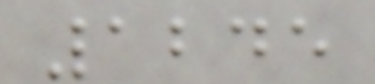1245
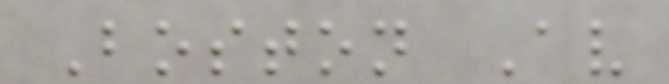Boston Av
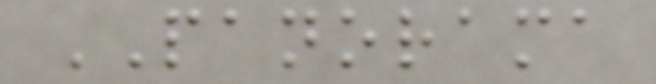PANORAMA
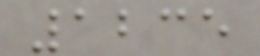1235
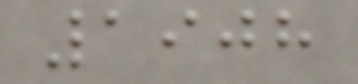1908
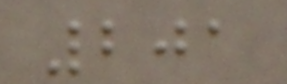201
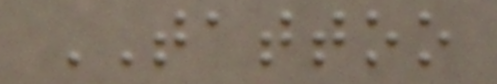TATTOO
